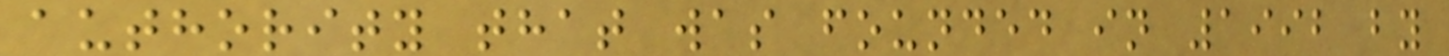authority that was founded in 1992 by
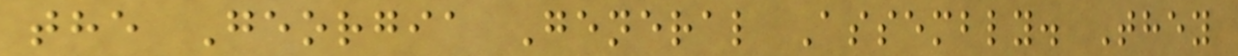the Georgia General Assembly. They
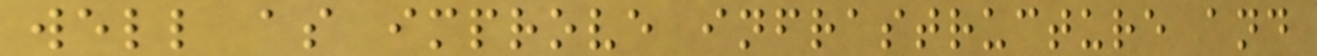well as improve infrastructure and
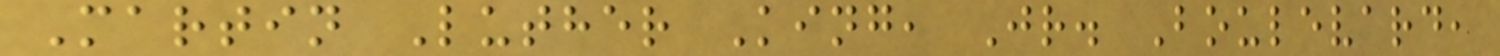Martin Luther King, Jr. Boulevard,
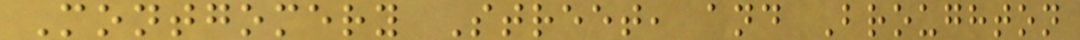Montgomery Street, and Broughton
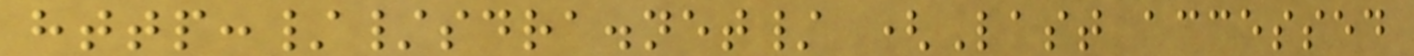http://sdra.net/ (Last accessed
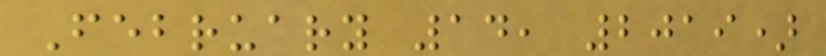February 14, 2019)
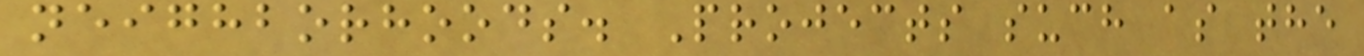neighborhoods. Projects such as the
